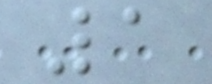1
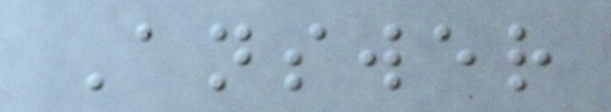Answer
